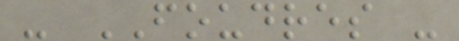- FOUDRES -
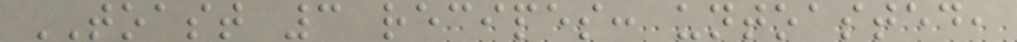TOAST 3 recipes: untoasted,
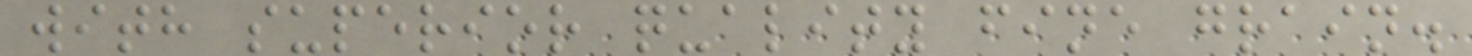with superior quality fine grain.
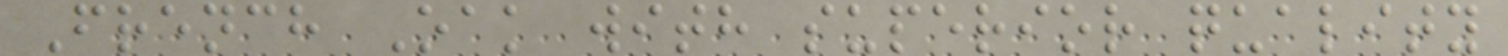French Oak with superior quality
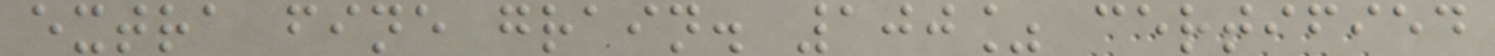extra fine grain. 100% certified
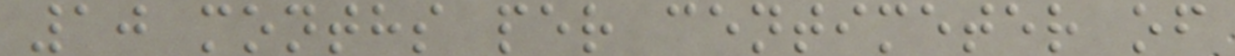10 months per centimeter of
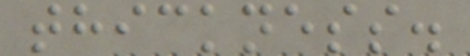thickness.
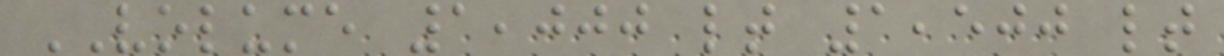VOLUME 1,000 lt 1,500 lt
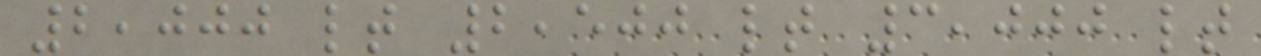2,000 lt 2,500 lt 3,000 lt
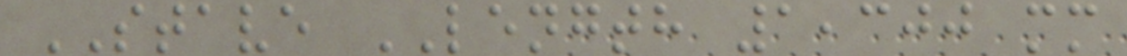STAVE LENGTH 1,300 mm
